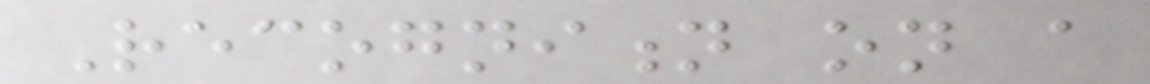Recognition on a
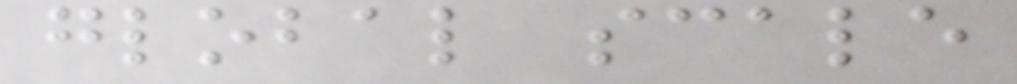global scale
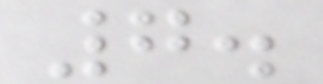7.
